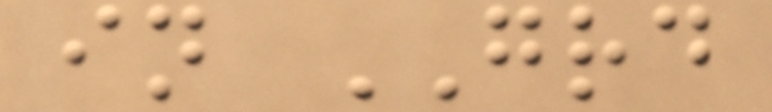in GRD
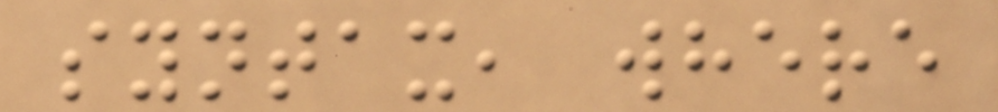syntax, where
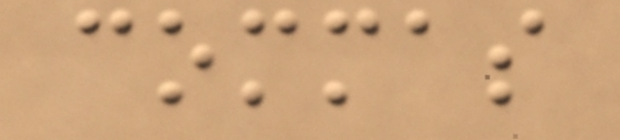commas
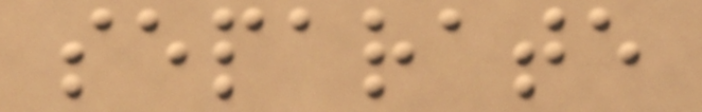separate
